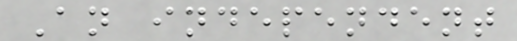An independent
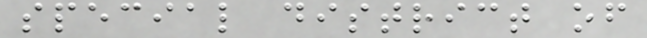special district of
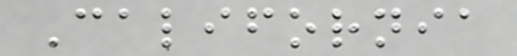California
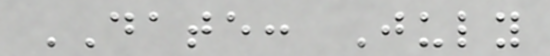DATE: July
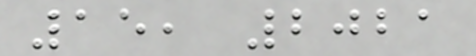15, 2021
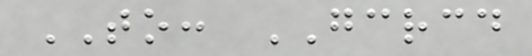TO: GCRCD
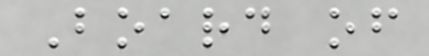Board of
